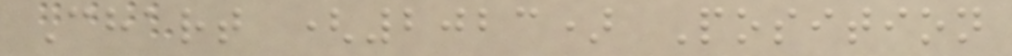Chart (2023) Position
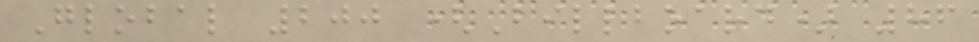Global 200 (Billboard) 86
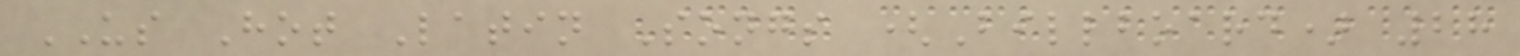US Hot Latin Songs (Billboard) 28
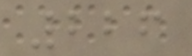226
